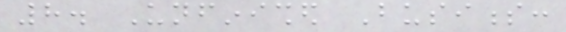8. Unfinished Business:
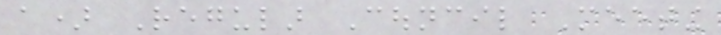a) Regular Council Meeting
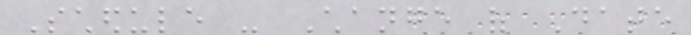Schedule - Change of Date
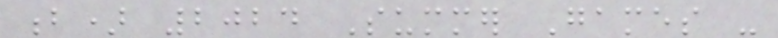b) 2024 Summer Games -
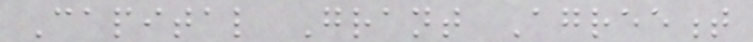Capital Grant Agreement
